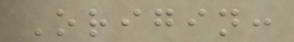Origin:
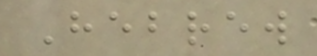Hebrew
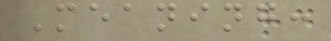Meaning:
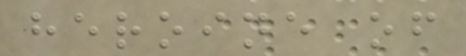heroine of
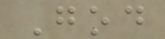God
